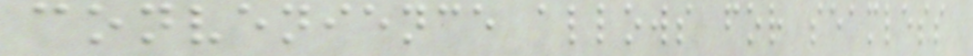convenience allows for seamless
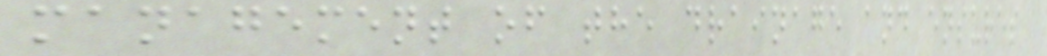management of the drainage and ensures
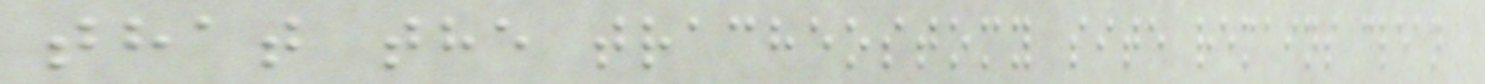that the tracheostomy site remains clean
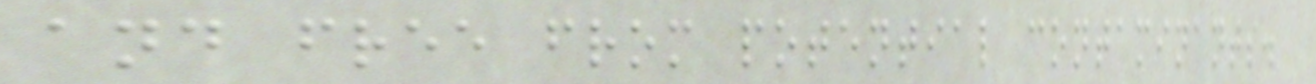and free from potential contaminants.
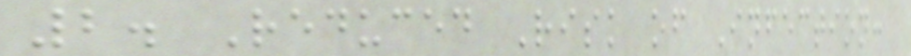2. Reduced Risk of Infection:
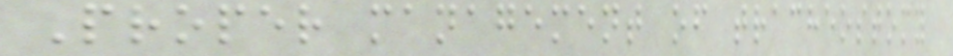Proper management of tracheostomy
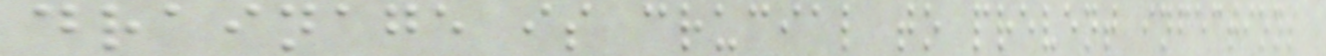drainage is crucial to prevent infections
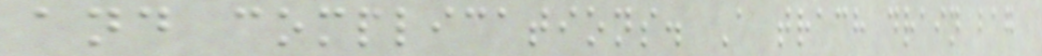and complications. A trach drain bag
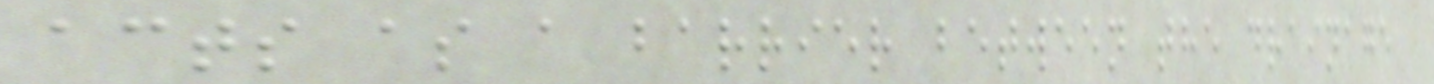acts as a barrier between the drainage
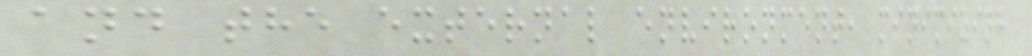and the external environment, minimizing
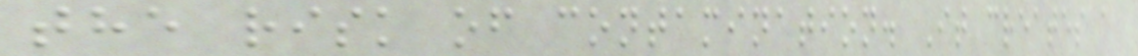the risk of contamination. It creates a
